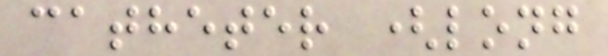catheter (long
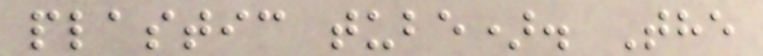plastic tube). The
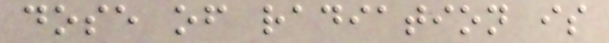dose of radiation is
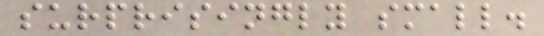surprisingly small.
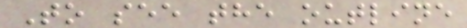To see the outline
